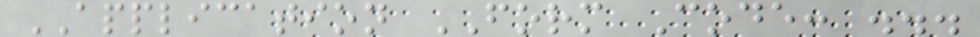APPLICATION FORM Code: ...
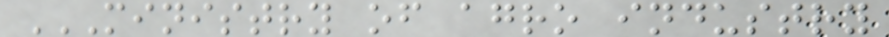MINISTRY OF AGRO INDUSTRY
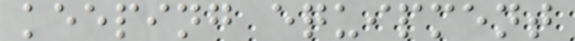keeping equipment
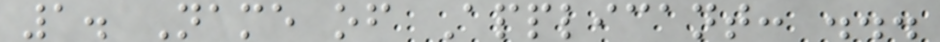1. Name of Applicant: ...
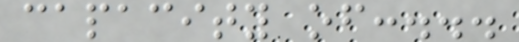capacity of:...
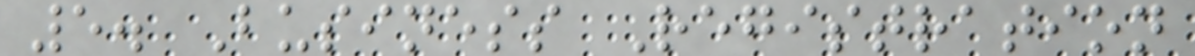5. Business Registration
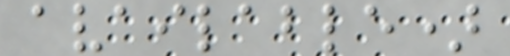available)
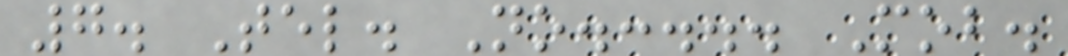7. Tel. No.:... Mob.
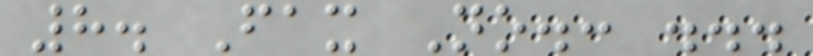8. Fax No.: ...
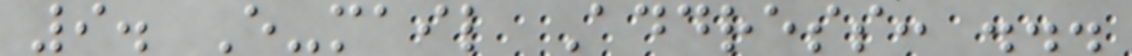9. E-mail Address: ...
